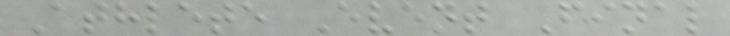Athlete Event Final
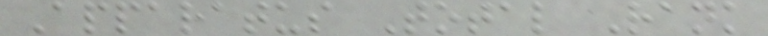Apparatus Total Rank
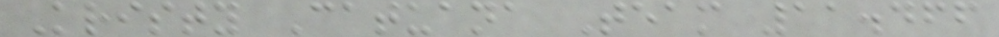Kristy Catuana Team 11.466
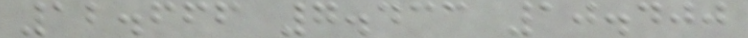12.666 7.433 10.400
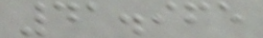41.965
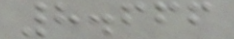8.666
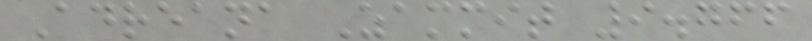Adreana Zammit 9.766
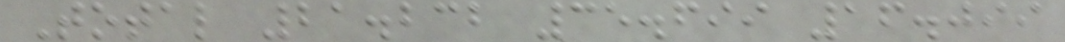Total 21.232 35.699 16.099
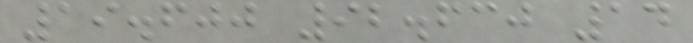19.600 92.630 14
